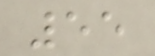55
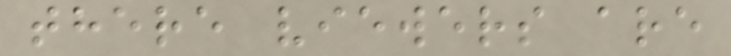there viewers are
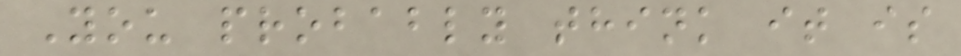You probably think it is
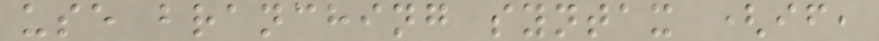use branching syntax (if,
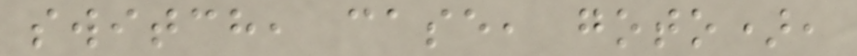switch, case, goto),
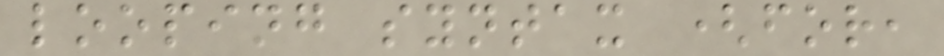looping syntax (for,
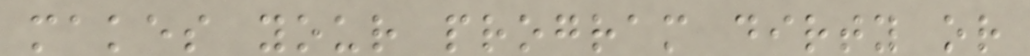makes your program dirty or
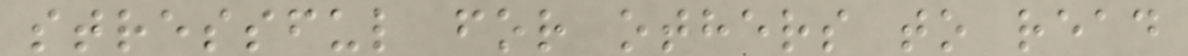stressful for others to read
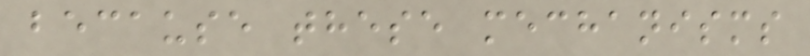because these mechanisms
